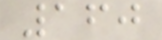160
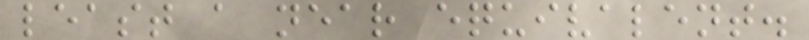least a near equivalent.
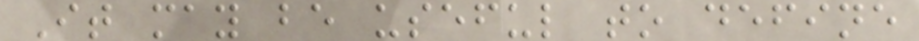It may be useful to define
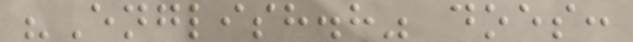"English.h" does:
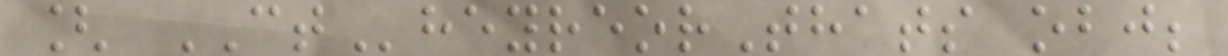[ CTheyreorThats obj;
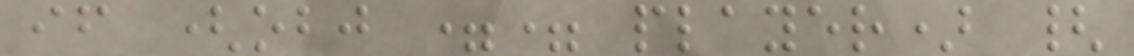if (obj == player) {
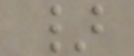}
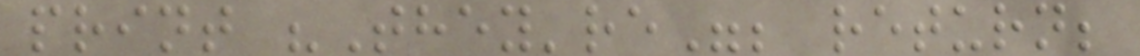print "They're"; return;
